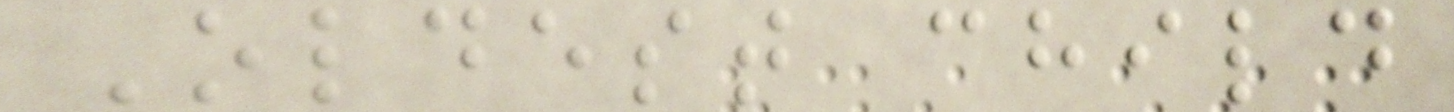Oldest child
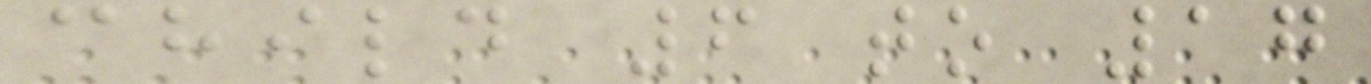child 6 to 17
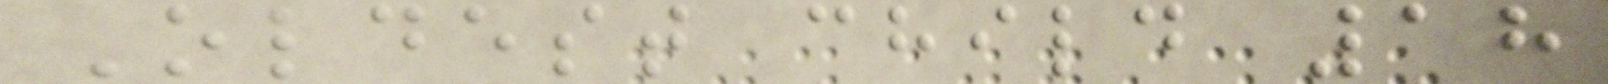Oldest child 18
